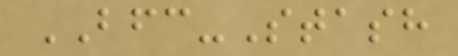BFC-Stash
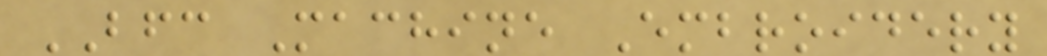BFC Machine Embroidery
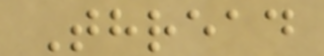Thread
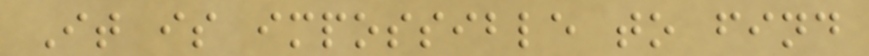It is impossible to find
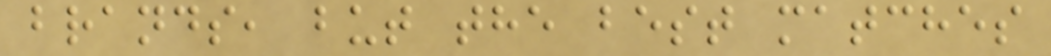brands, but the best matches
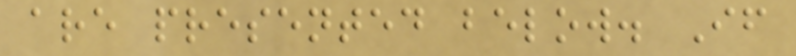are presented below. If
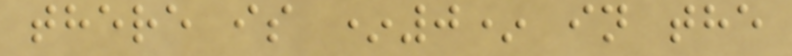there is *0* in the
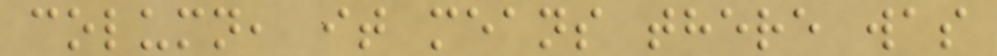column, it means there was
